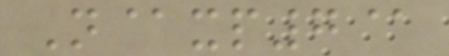N@xp7@
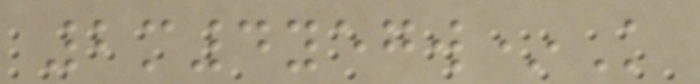2m4yegw*K
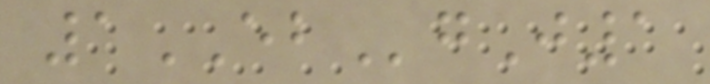1EBgJ1
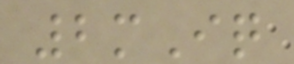2mIq
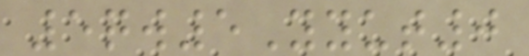5qw5Yyut0
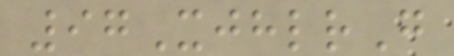97XjhlrG
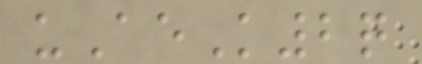uAeK2q
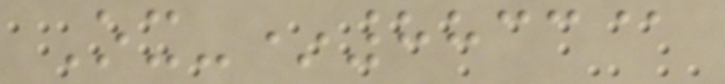Ox-*8833@
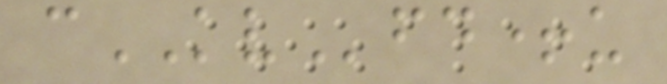cKVfd+u
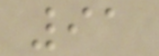91
